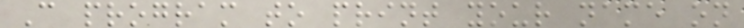C program to print your name on
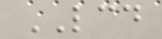LCD
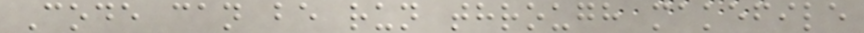Code can be run through makefile
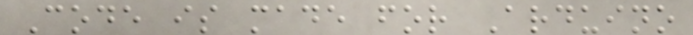Code is made for Arduino
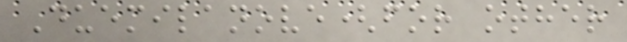Duemilanove(for other
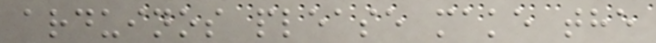arduinos please make the
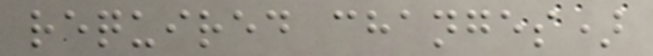required changes)
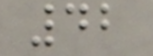42
